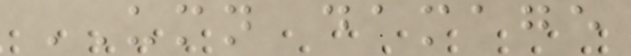UMN damage
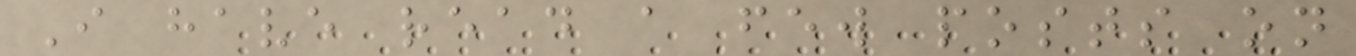I have read a few posts on
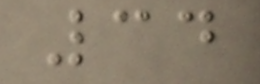34
